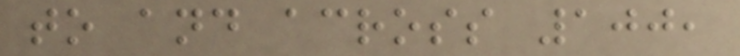to and across 100,
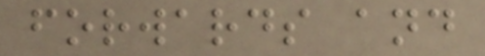forwards and
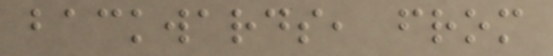backwards, from
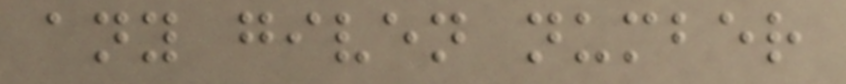any given number
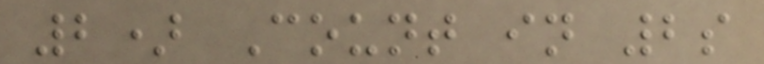2) Count in 2s
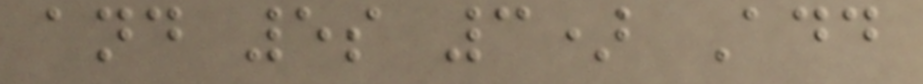and 5s 3) Add
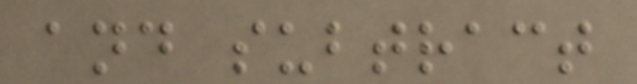and subtract
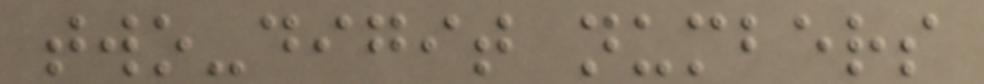two-digit numbers
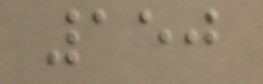150
